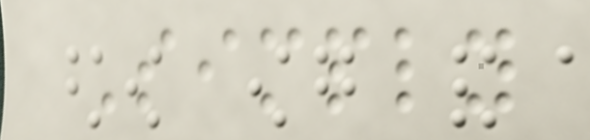Simply
